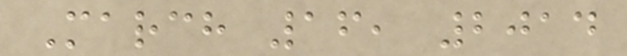March 16, 2014
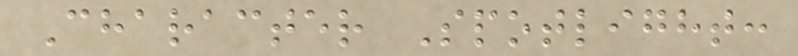Character Spotlight:
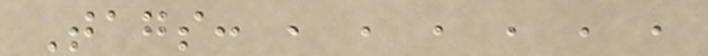Tags: , , , , , ,
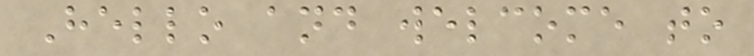Hello and welcome to
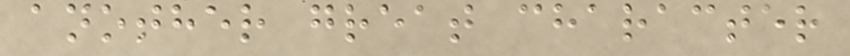another great character
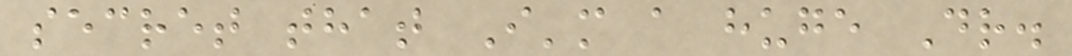secret that I'm a huge Dr.
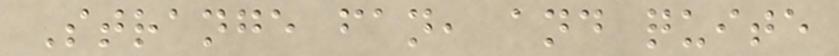Strange fan, and quite
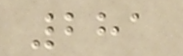281
